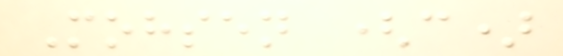Mohsen (c)
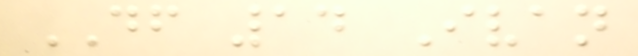DF 14 Ivan
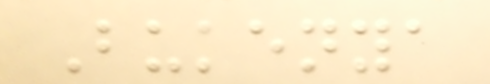Bukenya
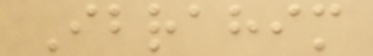Ibrahim
